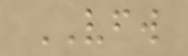VFW
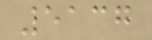5137
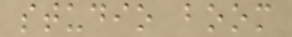studio boom
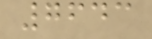7643
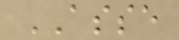ASSE
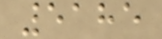5185
